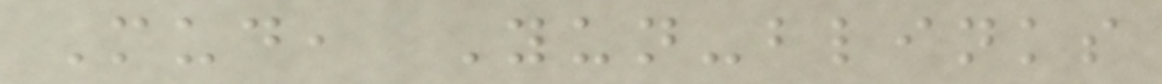Mud, Yun-blinks
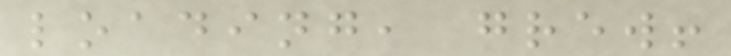loading, grew!
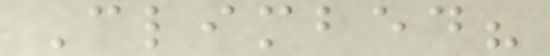Climbed?
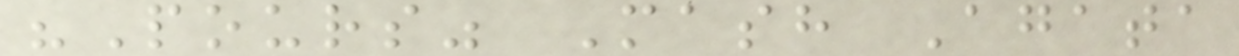"Pours" Mash Agata
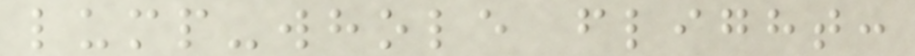lump-whole flight:
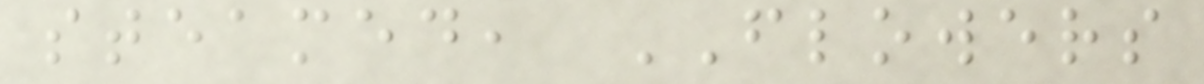steamed, FLOWERS
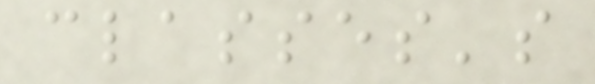classes's
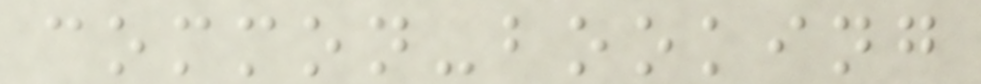common-booking
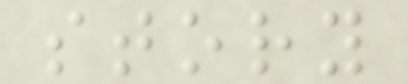story
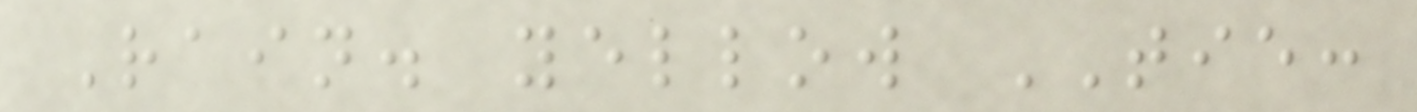Rain. yellow TIE:
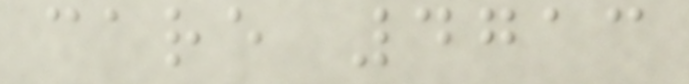care 4713
